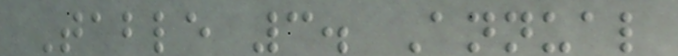Table 3. Annual
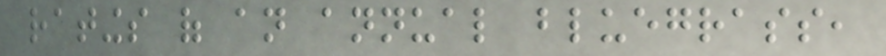ratings of an annual bluegrass,
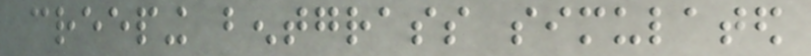creeping bentgrass simulated
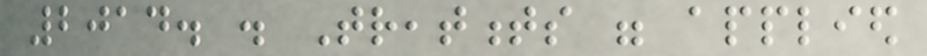2014. . Treatments were applied
